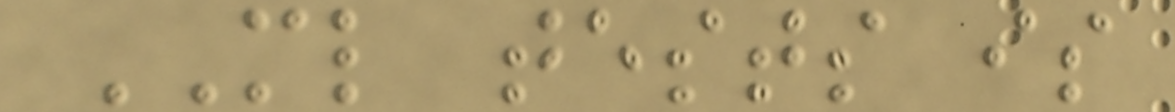ML tests is
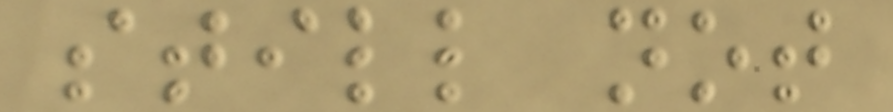still not
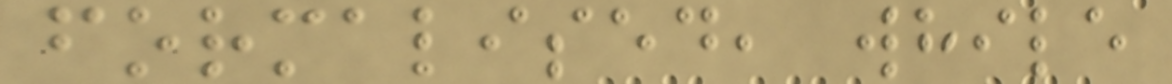formalised, while
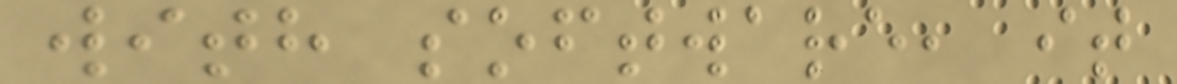with software, it
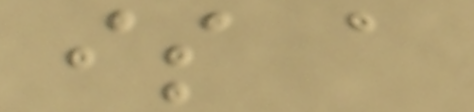is a
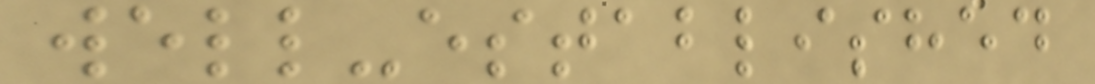well-established
